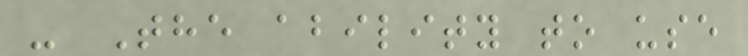- The ability to use
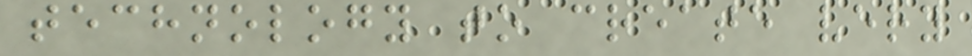technology to create very
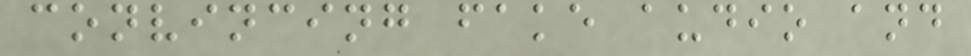convincing fake audio and
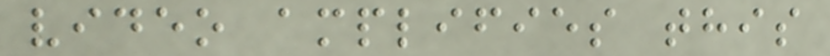video amplifies this
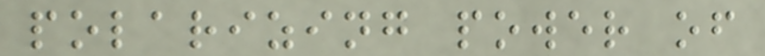polarizing power of
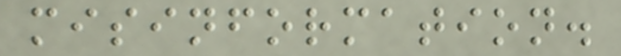misinformation.
